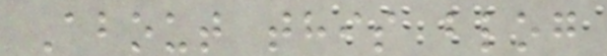About this blog
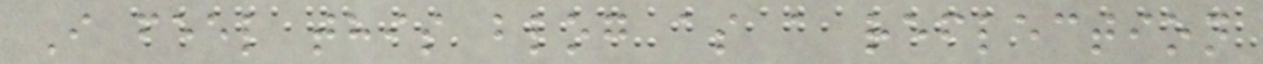I feel this blog as a reflection
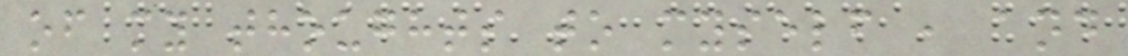of my thoughts to myself , and
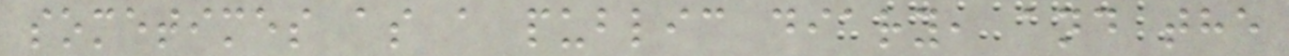sometimes as a public diary, and the
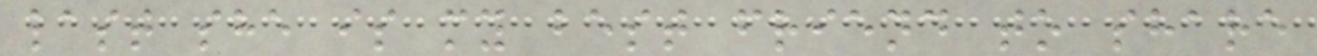last she is my best friend to share
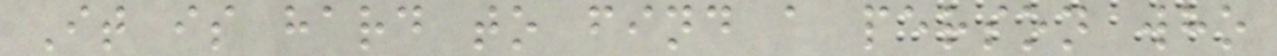It is hard to find a person who
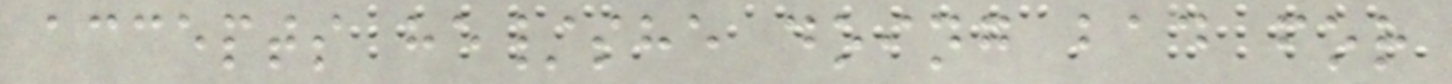accepts he/she doing bad for
